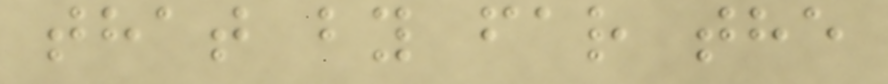that by far the
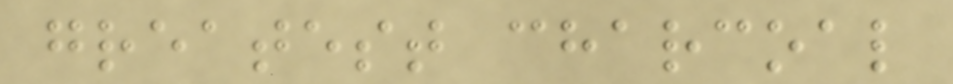greatest charcoal
